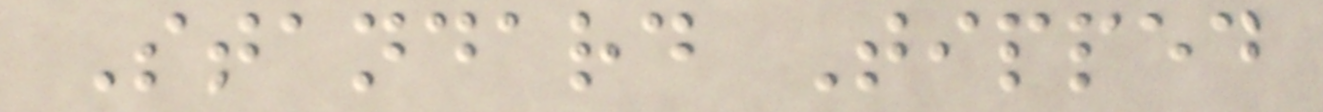Standard Tipped
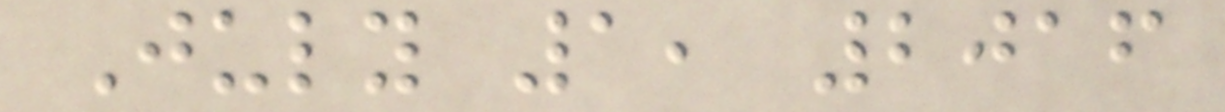July 1, 2016
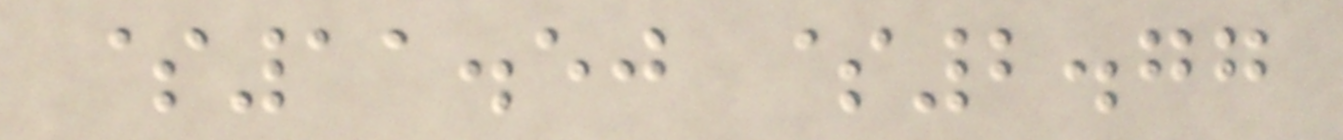$11.50 $2.77
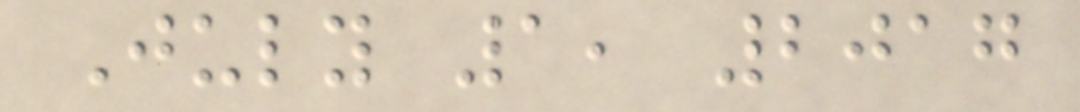July 1, 2017
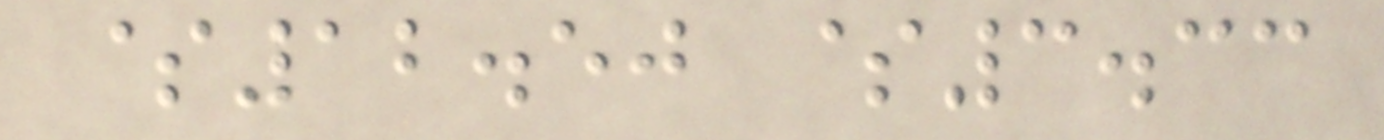$12.50 $3.33
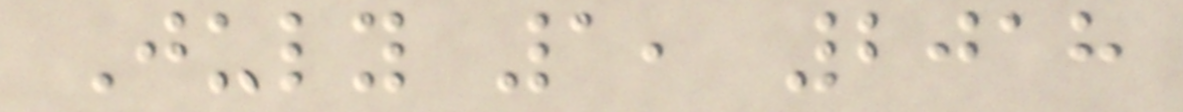July 1, 2018
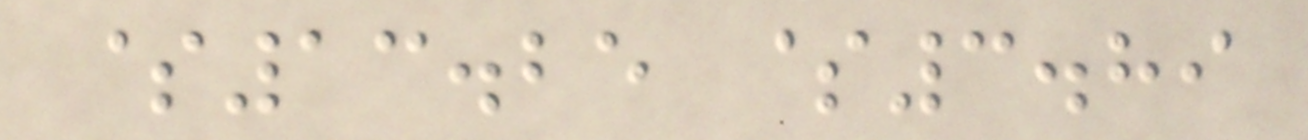$13.25 $3.89
